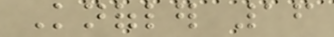Knofler 16
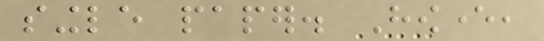single paper. However,
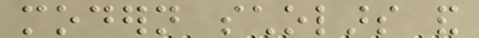modern scholars and
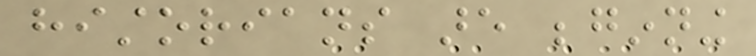historians are beginning
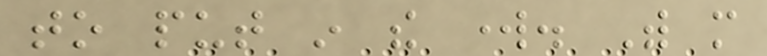to put in the work. With more
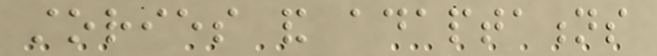stories and adaptations
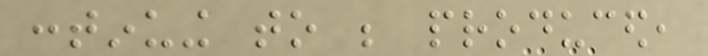continuing to be produced,
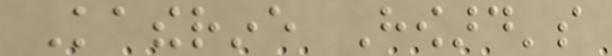Katherine Howard's
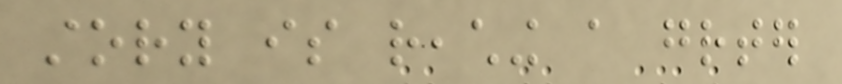story is reaching a greater
